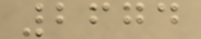2674
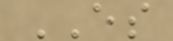ES
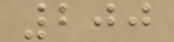200
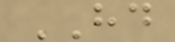HD
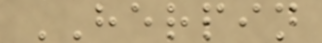HERPIN
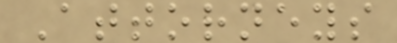Attorneys
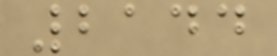2144
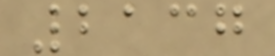2137
